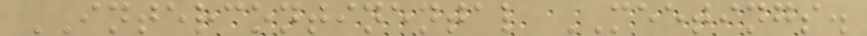INTERCONTINENTAL MEETINGS.
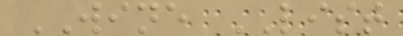WINE LIST
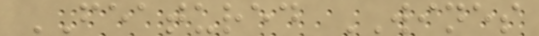FEATURED WINES
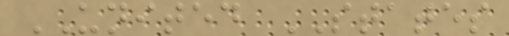UNITED STATES
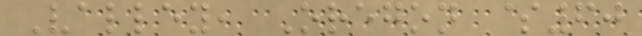Valley, Oregon $60
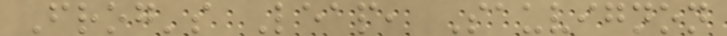Frog's Leap, Sauvignon
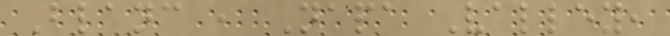Blanc , Napa Valley,
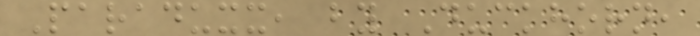Paraduxx, by Duckhorn,
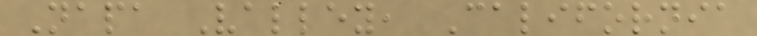Napa Valley, California
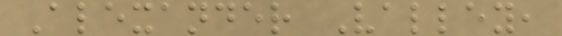Alexander Valley,
